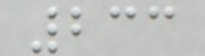233
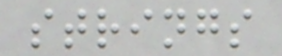strings
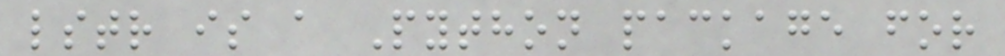lstr is a Python package for
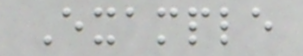Example
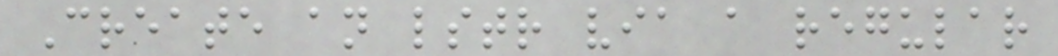Create an lstr via a regular
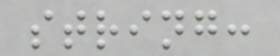string:
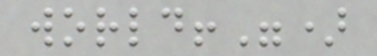world!")
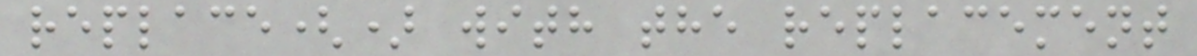replace() with the replacement
